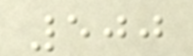500
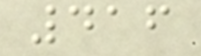416
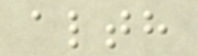alth
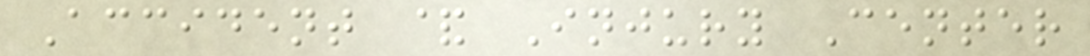Accident & Injury Center
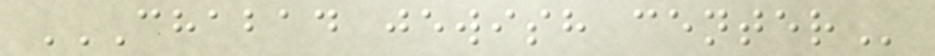CHABAD JEWISH CENTER
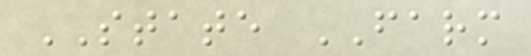STATE FARM
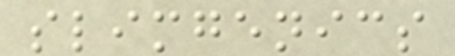slimgenics
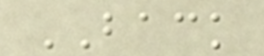BACK
